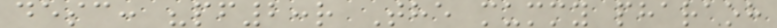desc: "pf2:r The mummy pharaoh
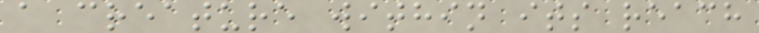a creature within its reach
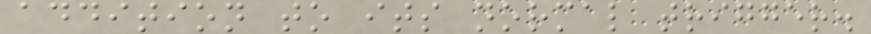addition to its normal trigger.
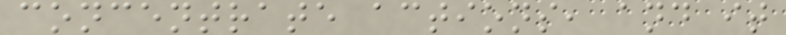concentrate actions, and it
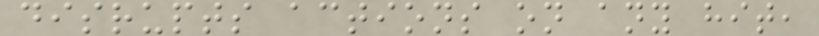disrupts actions on any hit,
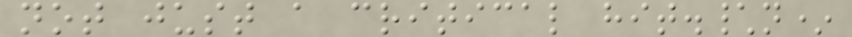not just a critical hit.\n*
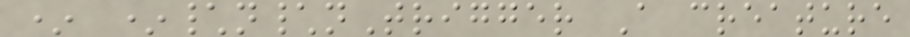* *\n\nTrigger A creature
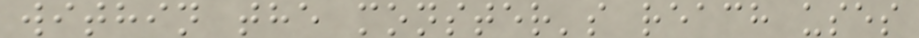within the monster's reach uses
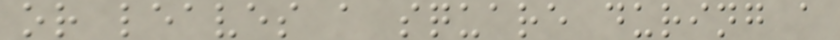or leaves a square during a
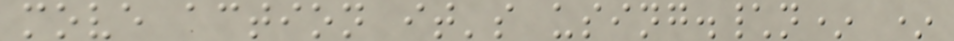move action it's using.\n* *
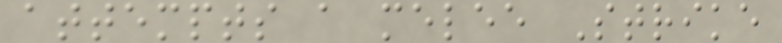attempts a melee Strike
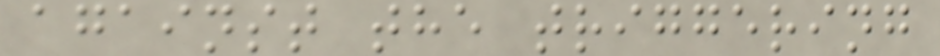against the triggering
